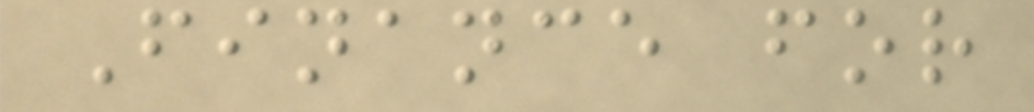Finance for
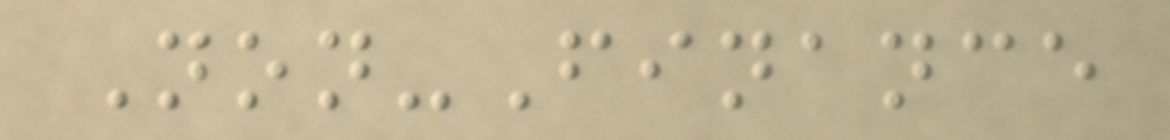Non-Finance
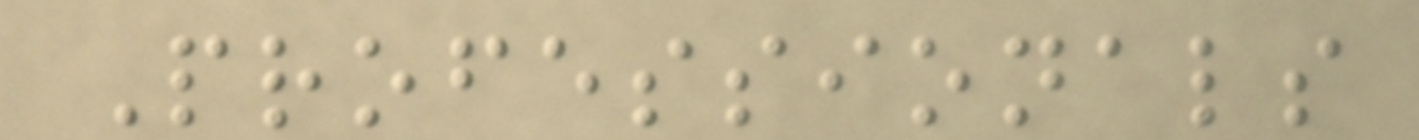Professionals
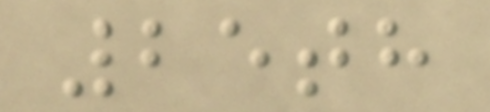25th
